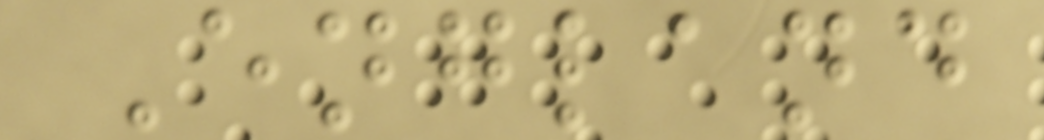England
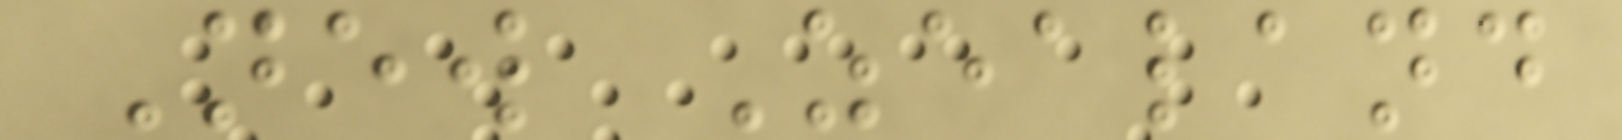New Zealand
